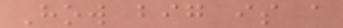How big is a
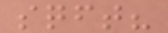sqft?
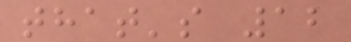that's 12
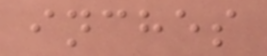inches
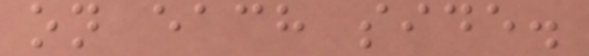on each side.
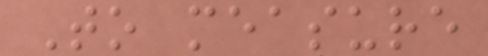To measure
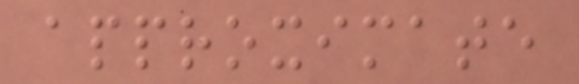approximate
